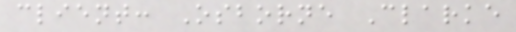client: Osborne Clarke
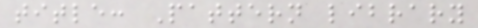title: Pattern library
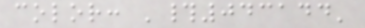color: '#043144'
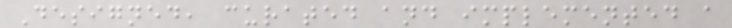Designed, curated and implemented a
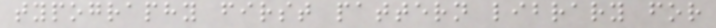typography first pattern library for
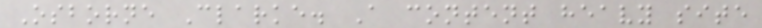Osborne Clarke. A content heavy site
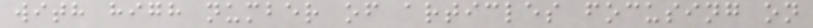with high number of articles focusing on
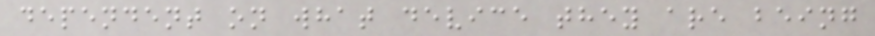dependent on what device they are being
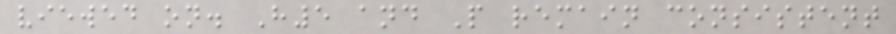viewed on. H5 and P remain consistent
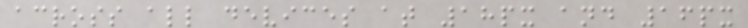across all devices at 18px and 16px
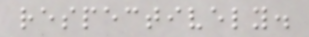respectively.
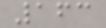163
